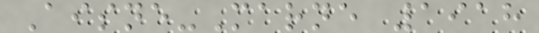Aisne-Marne 1918
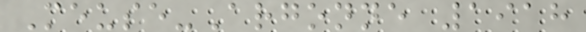Meuse-Argonne 1918
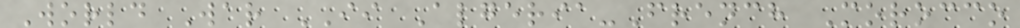World War II Algeria-French Morocco
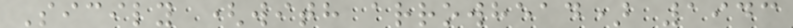Sicily (with arrowhead) 1943
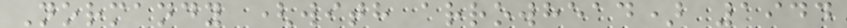Normandy (with arrowhead) 1944
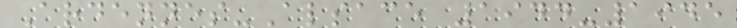Ardennes-Alsace 1944-1945
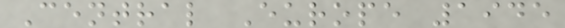Central Europe 1945
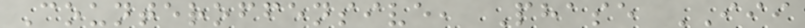Counteroffensive, Phase III
